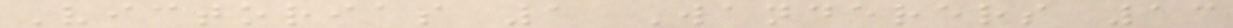Victorias 1 Wanderers 13
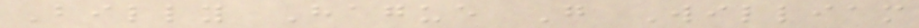Billy Hague G William
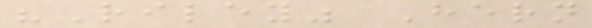"Riley" Hern
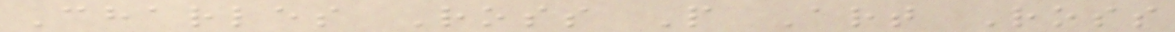Charles Ross P Art Ross
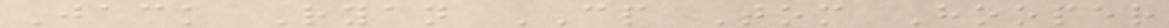Jack Ryan CP Tom Hooper
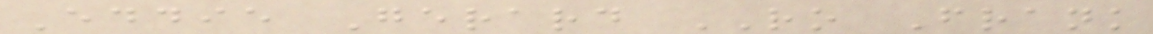Eddie Gerard RO Frank
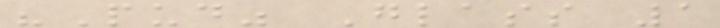"Pud" Glass 1
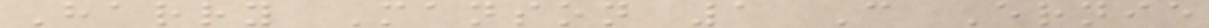Harry Manson 1 C Ernie
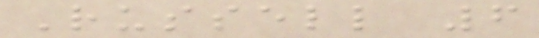Russell 6
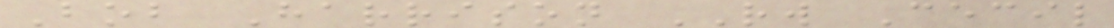Bob Harrison RW Cecil
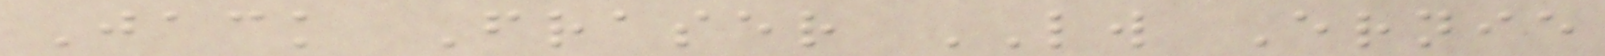Jack Fraser LW Ernie
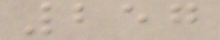257
